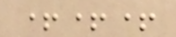+++
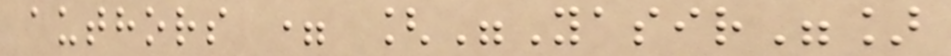authors = ["Yasir"]
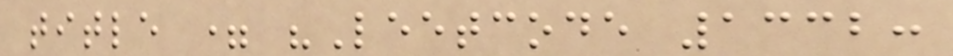title = "Leetcode 1332:
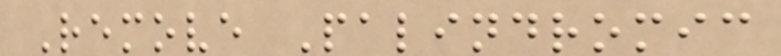Remove Palindromic
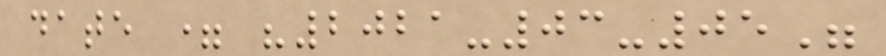date = "2021-03-05"
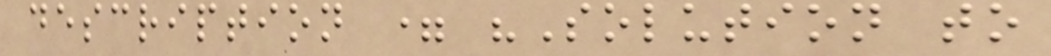description = "Solution to
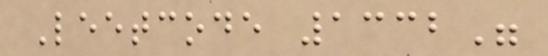Leetcode 1332"
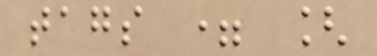tags = [
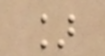]
